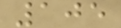105
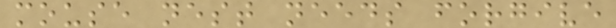mouse nest needs forgive
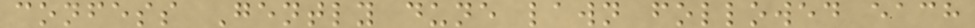confess Gently dune lawn followed each
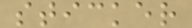sticker
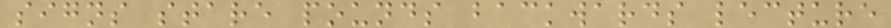signs stare pounds backwards lecture
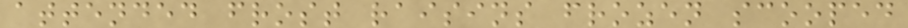attended frost raisins frozen scooped
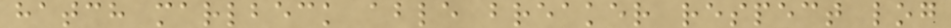hatch marlbeck able breaker respect log
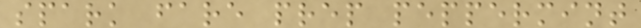spark fare prep peppermint
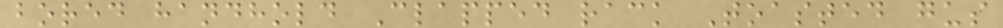bored handhold Clapped rack Toasted gus
